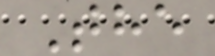The
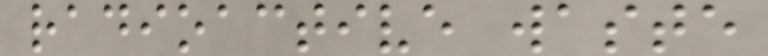radioactive waste
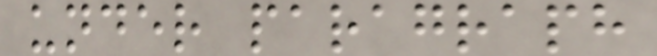under paragraph
